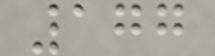177
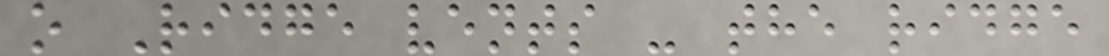o Ridge vents - the ridge
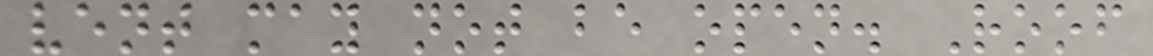vent may not be open. Roof
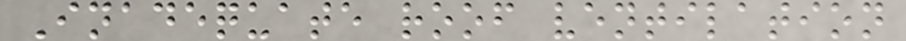Inadequate roof ventilation
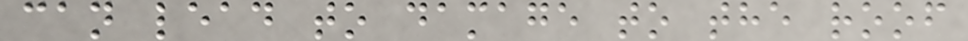can lead to damage to the roof
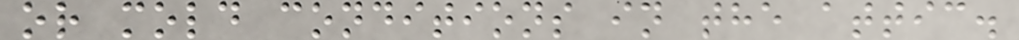or mold conditions in the attic.
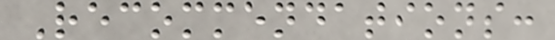Recommendations:
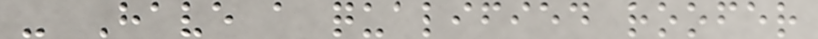- Have a qualified roofer
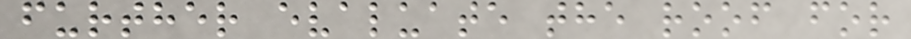further evaluate the roof for
